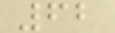62
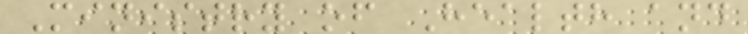Ministry of Health and
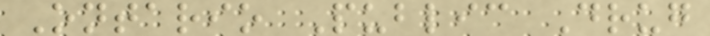Ontario Public Drug
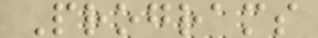Programs
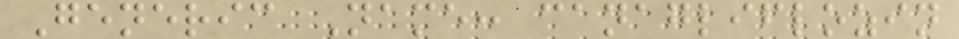Generic Name: canagliflozin
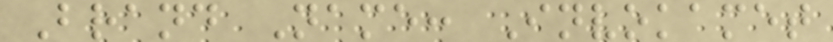Brand Name: Invokamet
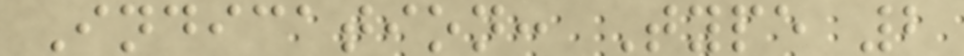Indication: Type 2
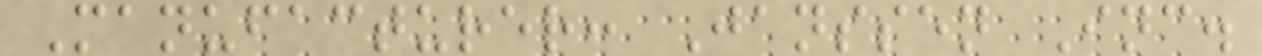Manufacturer: Janssen Inc.
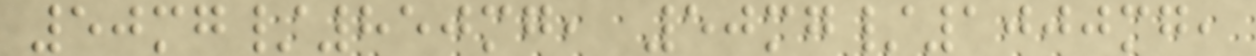50mg/850mg, 50mg/1000mg,
